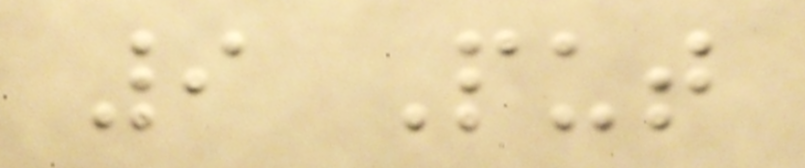9 Put
